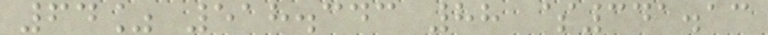64% 518.343 88 $341.13
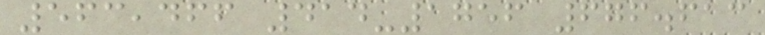563,466 414-1756 676.613
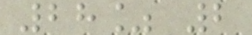28% 2
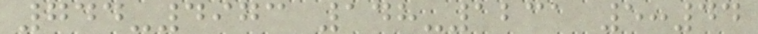744-4973 148-1231 5:44
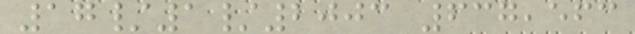17/1/2003 637,563
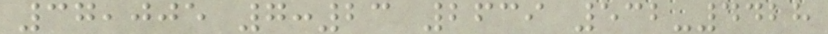37,005 7:23 2639 532-4428
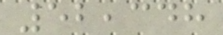52,348
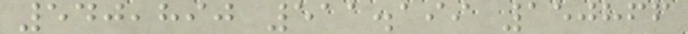540,890 511.199 150866
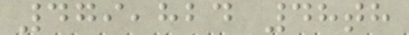479,824 48th
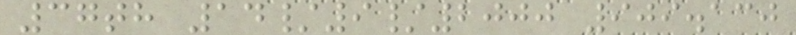37th 14/9/2000 909.130
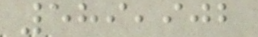589,902
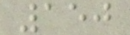150
